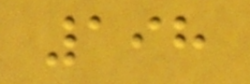198
